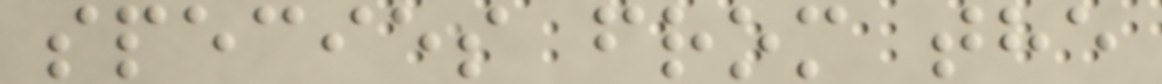species from the
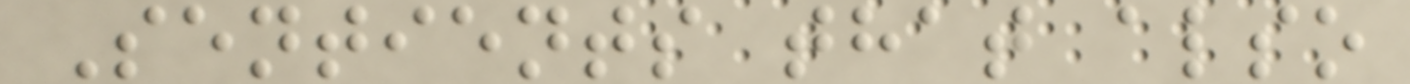Sentients that also
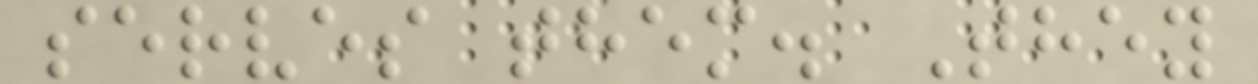serves them. They
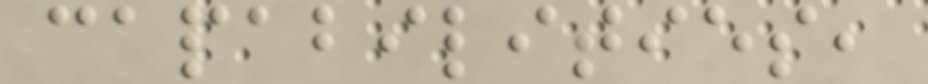capabilities,
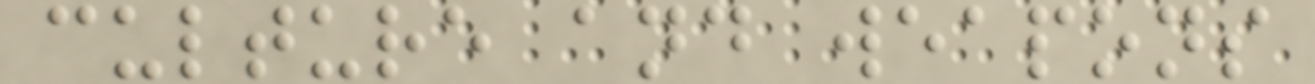culture and weapons
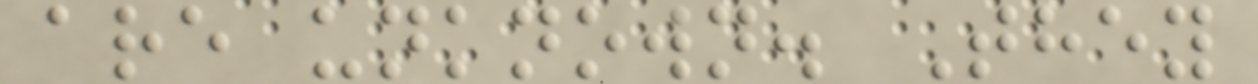are unknown. They
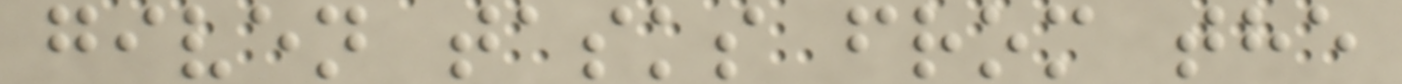given tasks from the
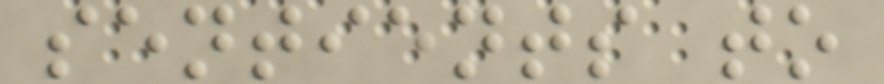sentients to
